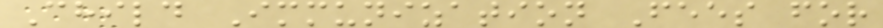Child Immunization Fees for
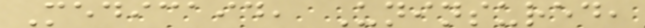Medicaid, Uninsured,
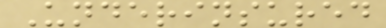Underinsured
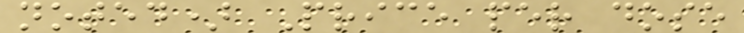noted) Price per dose
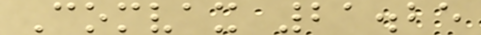Comvax 21.25
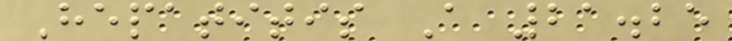Hepatitis A 21.25
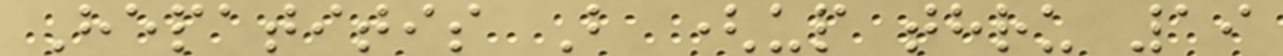Hepatitis B (up thru 19
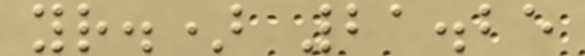yr.) 21.25
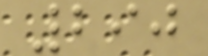290
